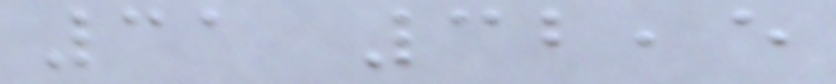31 32,5
